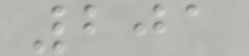201
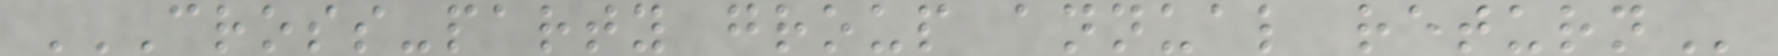CROSS-PARTY GROUP ANNUAL RETURN
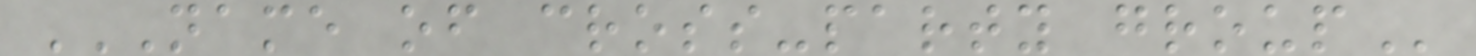NAME OF CROSS-PARTY GROUP
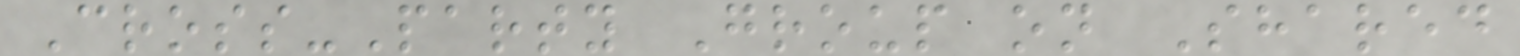Cross-Party Group on Shared
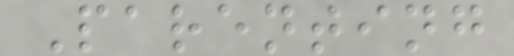Parenting
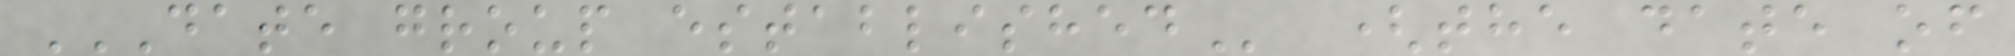DATE GROUP ESTABLISHED (the date of
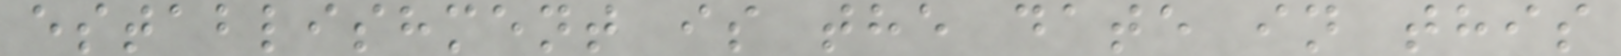establishment is the date in this
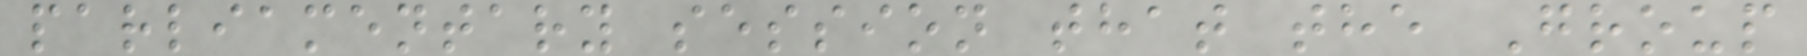parliamentary session that the Group
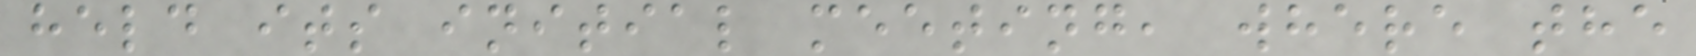held its initial meeting, where the
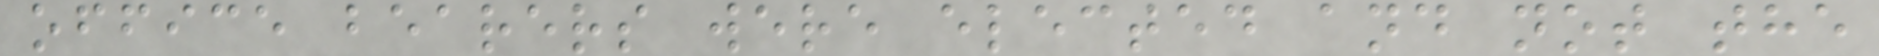office bearers were elected and not the
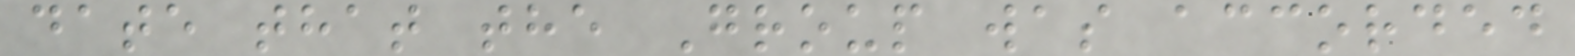date that the Group was accorded
